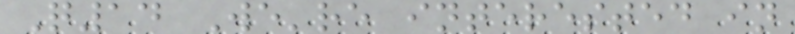Q14 We're interested in
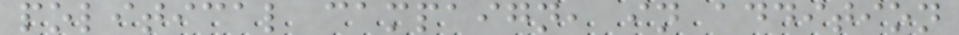political campaign, in addition
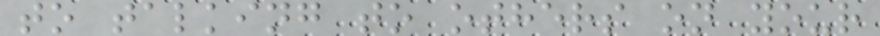to talking to others on your
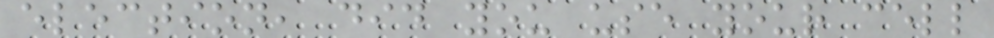election, did you use your cell
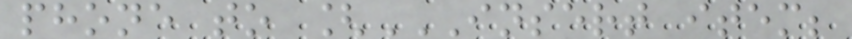phone to [INSERT ITEM;
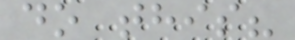do this?
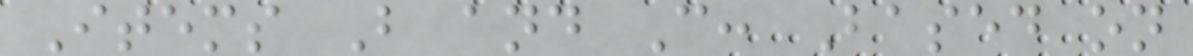Items B and C: Based on
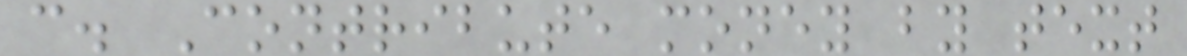c. Contribute money by text
